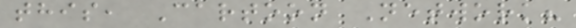this, Cartoon Network?
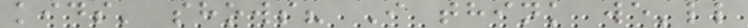kids' shows? I think we'll
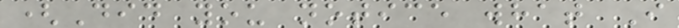(Did you notice what I
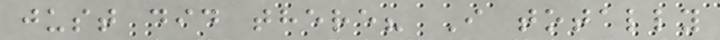just did there? I totally
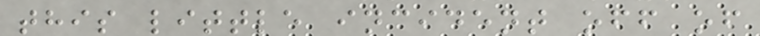this little incident off of
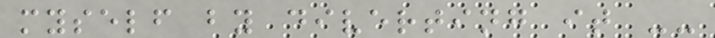myself by diverting it --
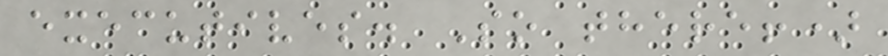executives. So there!)
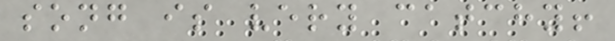song is very catchy!
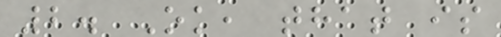2. Ok, that is
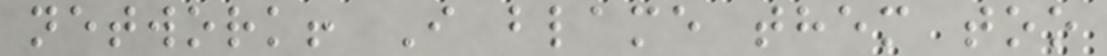network! I blame them too
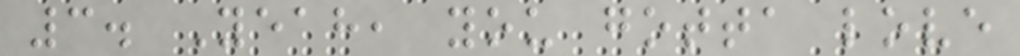3. Yeah, you gotta love
